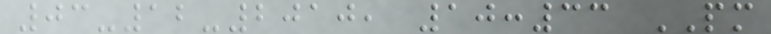03-12-2010, 10:33 PM
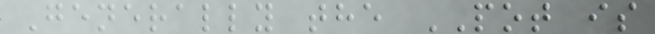Generally the POT is
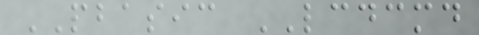PBASIC LCDCMD
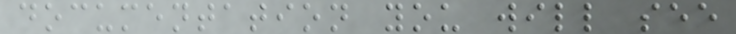documentation you will see
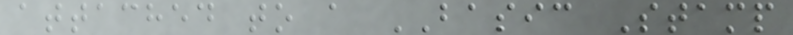attached to a BASIC Stamp
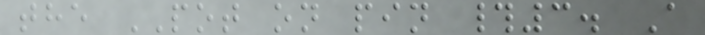the POT on pin #3. A
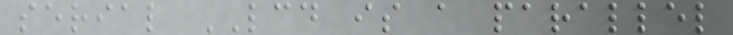serial LCD is a parallel
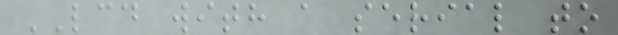LCD with a serial to
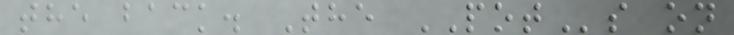the back. The POTs on
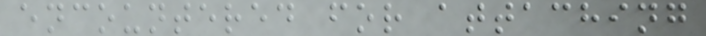encountered for attaching
